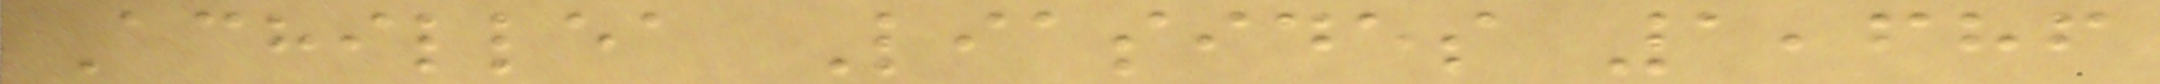Achillea Liasides 1,686
